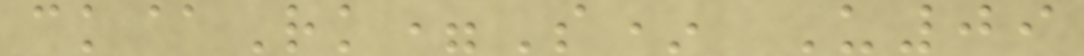ck@Rk=S* U09
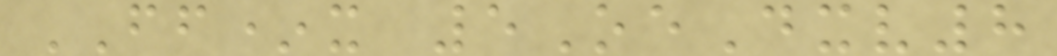FF*x 5OeDxv8
